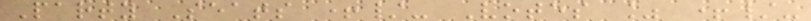Party Seats +/- Votes % +/-
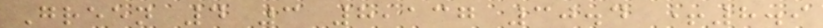Green 4 3 8,137 30.4 +8.9
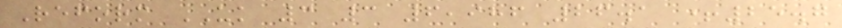Reform UK 3 3 6,986 26.1 +25.7
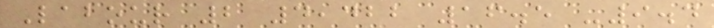Labour 2 4,422 16.5 -9.4
